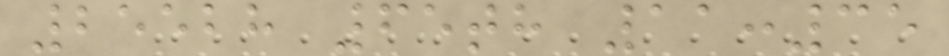25528 65th 11:35
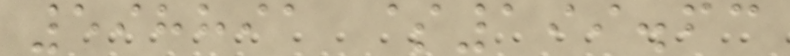598891 $199.63
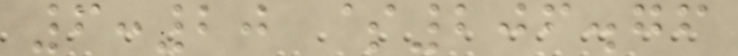6:20 $206.76
